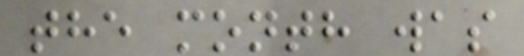the month was
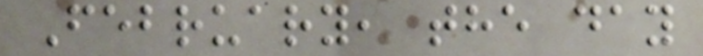February, the day
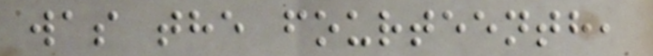was the fourteenth,
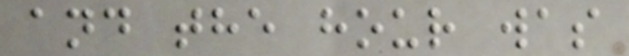and the hour was
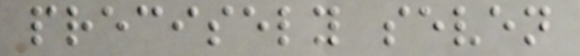precisely seven
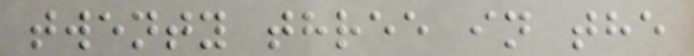twenty three in the
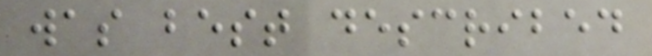was best described
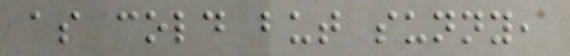as cold but sunny,
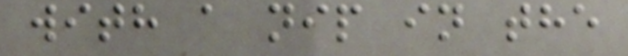with a nip in the
